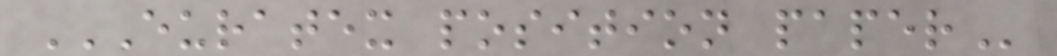EURATEX POSITION PAPER
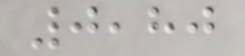0,80
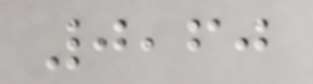0,60
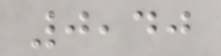0,40
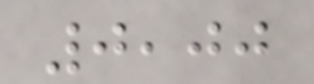0,00
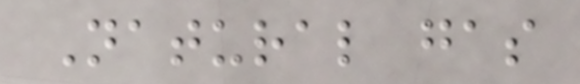Natural gas
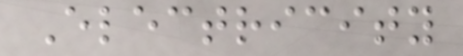Electricity
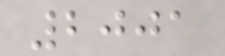2001
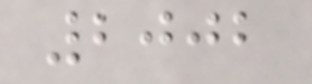2002
